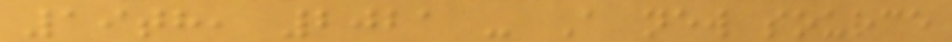19th, 2021 - A new source
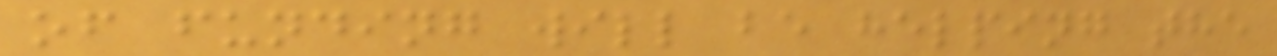of funding will be helping the
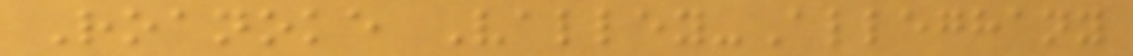Roanoke Valley-Alleghany
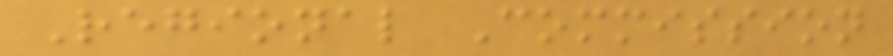Regional Commission
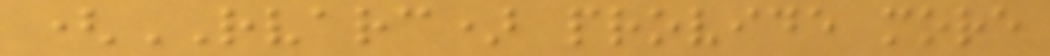(RVARC) provide more
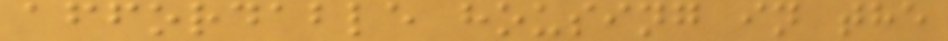affordable housing in the
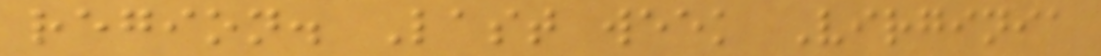region. Last week Virginia
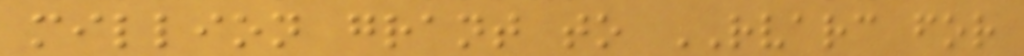million grant to RVARC for
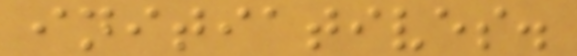initiatives.
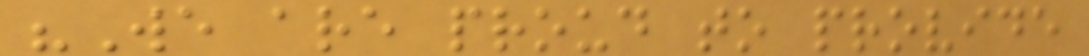"We are proud to provide
